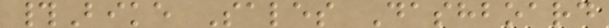#Bike Sales Dashboard
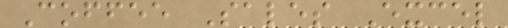Coffee Sales Excel
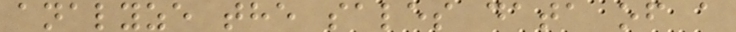analyze the sales data of a
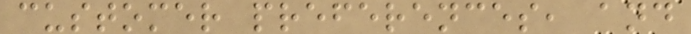customer preferences, and
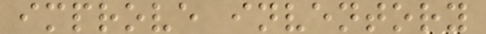improve inventory
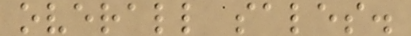overall sales.
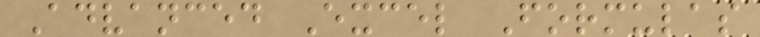Advanced Excel Formulas
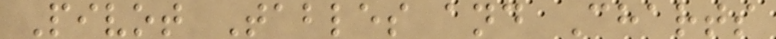Pivot Tables and Charts
